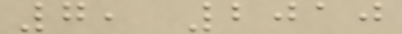7, 2010
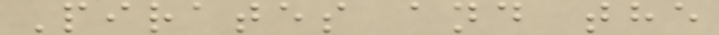Pirates and the
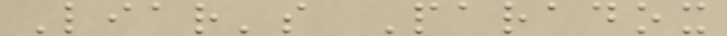Liar's Paradox
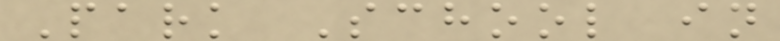Park School in
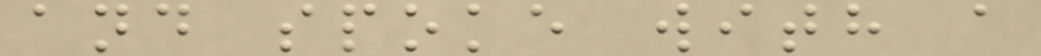and spoke with a
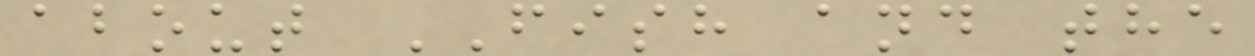about FISH and the
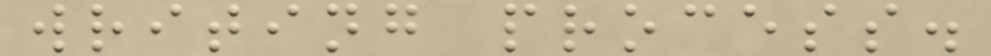writing process.
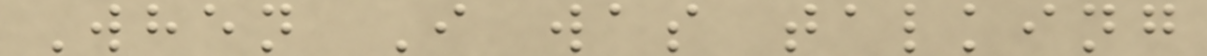When I was talking
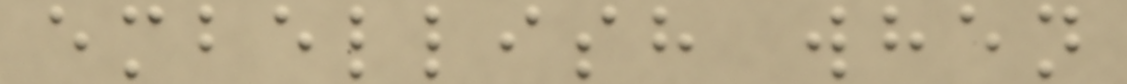embellish when
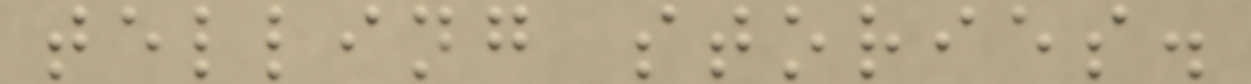telling stories.
